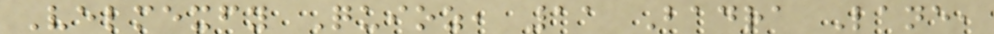Velmexfy Quioz, 11 Badra Lane,
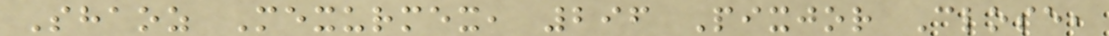Shaoz Mexurmex, 296 Pixjor Close,
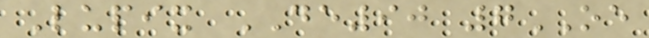Lupix DE90 7OE
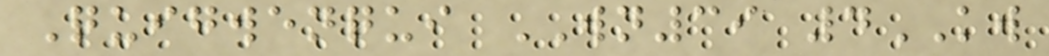Quigwenqui WN39 4KW
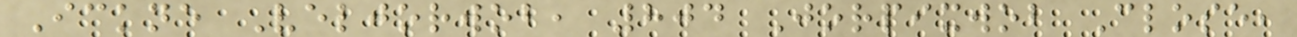Ickne Veljorwob, 804 Jorpixwob Close,
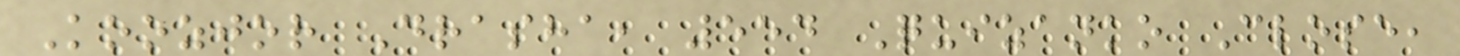Koozjor Drasha, 554 Quizanko Close,
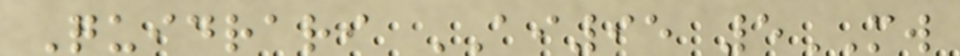Quidrari AI95 5MW
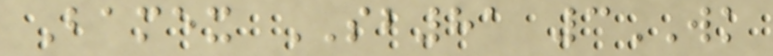Bamex SB81 3WK
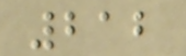212
